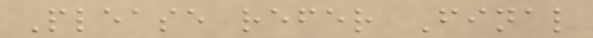Please refer Final
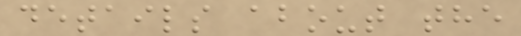details about the
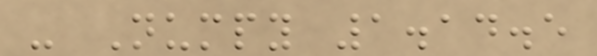- Numpy 1.14.5
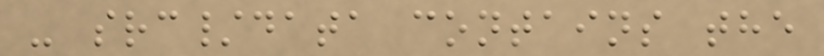- src/data contains the
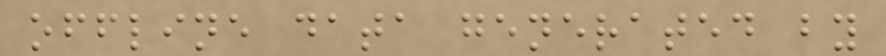offline data generated by
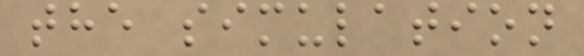the simulation
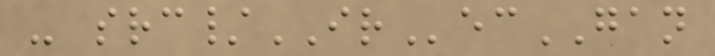- src/IRecGAN
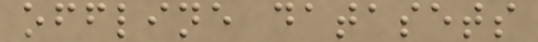offline datasets
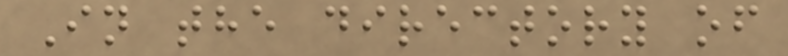In the directory of
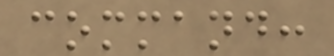command:
